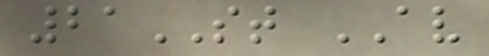21ST AV
